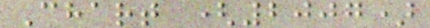Chart (2007)
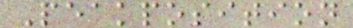Peakposition
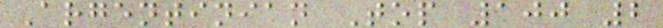Argentinian Top 100 2
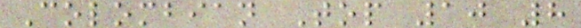Colombian Top 10 8
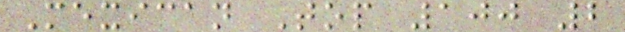Mexican Top 100 2
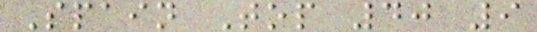Spain Top 40 9
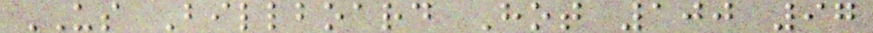US Billboard Hot 100 97
